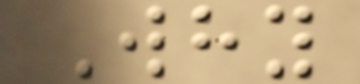Why
